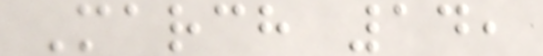March 14,
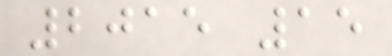2015 15
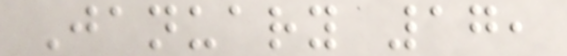January 17,
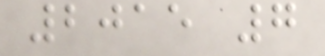2015 7
